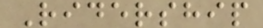Ridership
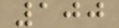100
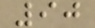90
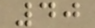40
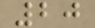20
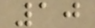10
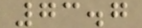73.7
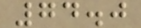74.0
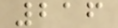216
